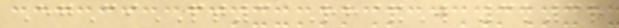EgCiPT3 Rh&W 3k3r
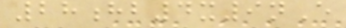28hb4x9nE
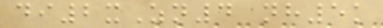di2xZn4 nh5k
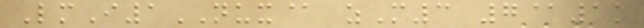LmI1NUX@ zM3 7@1k
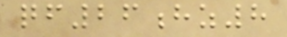qf26hz8
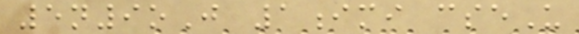5n9oJ 1imi cseU
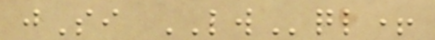jSi LWql+
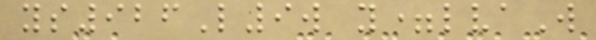ys926L9w y=lvaW
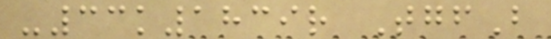-33k1839r TgfB
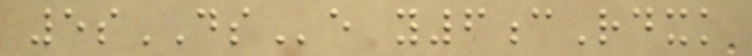5sDSe y6cRdxk
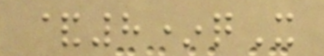&8*qX
